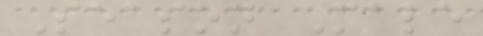Season Male
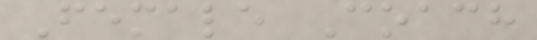Female Coach
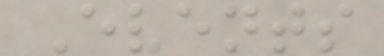Events
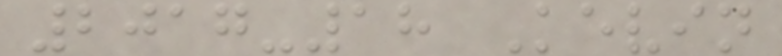2017-18 Kevin
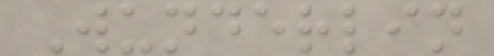Wunderlin
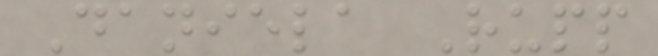Daniela Rupp
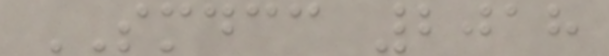SMDCC 2018
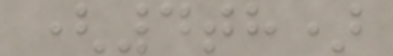(4th)
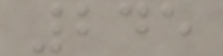245
